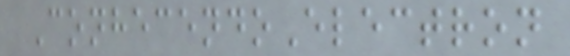ConhecendoElectron
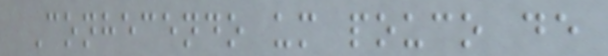Conhecendo um pouco de
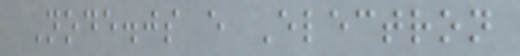Node.js e Electron
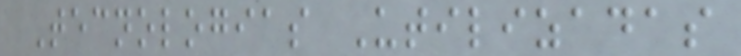Tecnologias Utilizadas
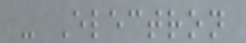- Electron
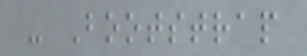- Bootstrap
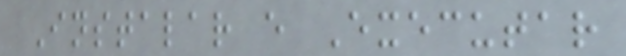Instalar e Executar
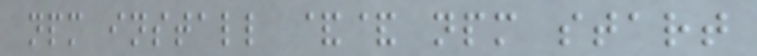npm install && npm start
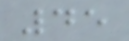45
